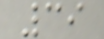39
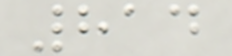814
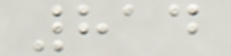814
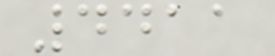4411
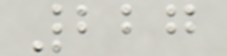227
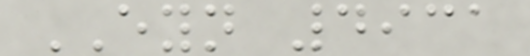EYN 4931
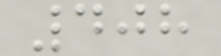408
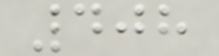408
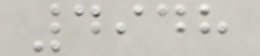4948
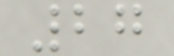27
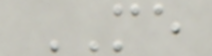ME
